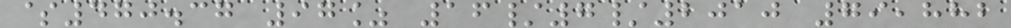$470.37 97% 16/7/2010 79,882
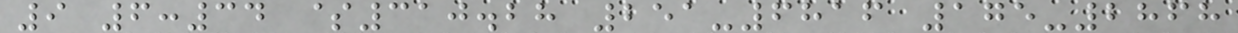9 6:34 $310.28 251-6816 175-2868
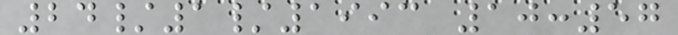24/1/1993 10:57
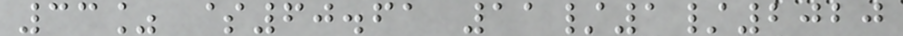33% $60.61 11/1/2020
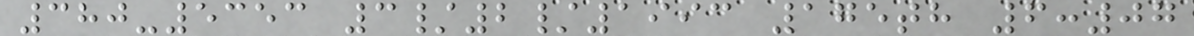380-5353 3/2/1993 175th 6:07
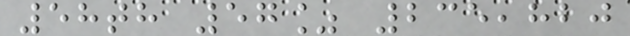58th 57% 235,820
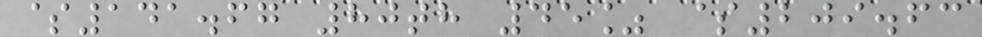$141.67 80th 45% $209.63
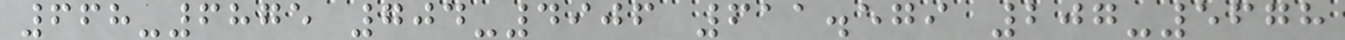668-6875 704-4906 611.579 207-5678
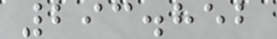293.852
